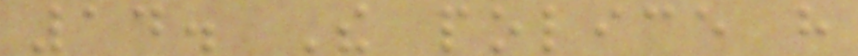14. The police have
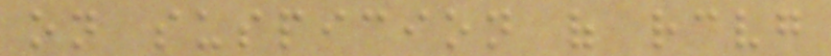on suspicion of receiving
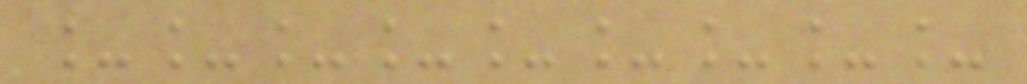_________
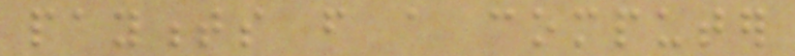payments from a computer
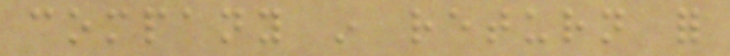company in return for
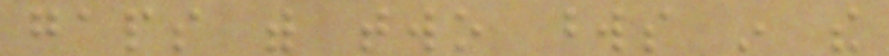gaps with two words in the
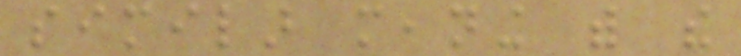similar meaning with the
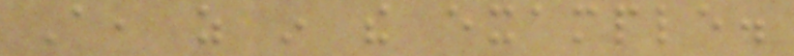A, as in the example.
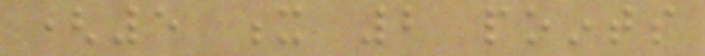(5 x 2 points
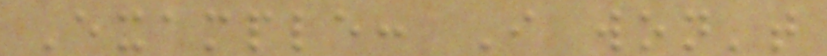Example: I won't
